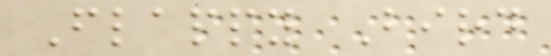Flappy Bird
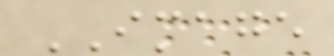IMAGE
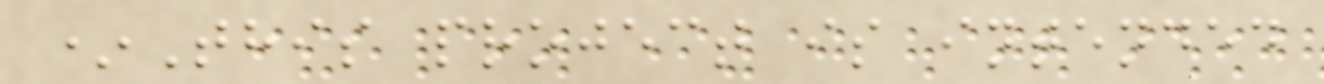*This project is intended
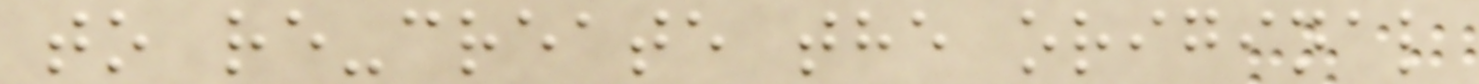to re-create the original
